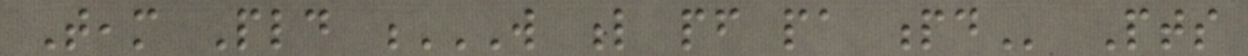Team Pld W L PF PA PD Pts
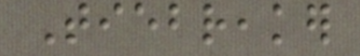Tiebreaker
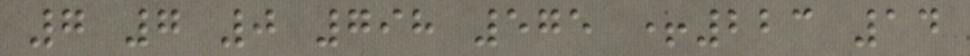7 7 0 798 575 +223 14
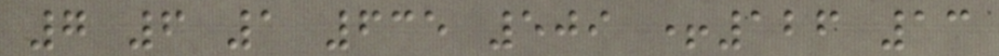7 6 1 635 509 +126 13
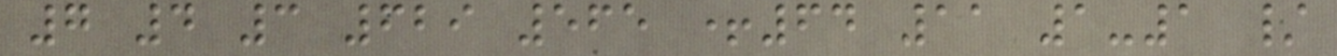7 4 3 629 565 +64 11 1-1 /
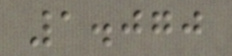1.070
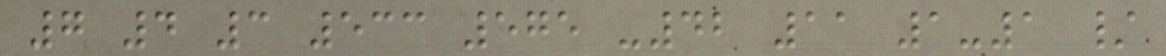7 4 3 533 575 -42 11 1-1 /
